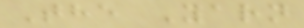The Yarn
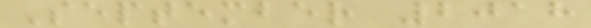September 2018
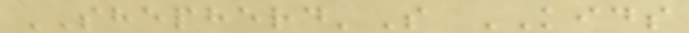SHEPHERD'S KIDS
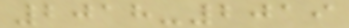2018-2019
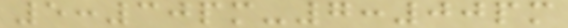5:30pm-7:00pm
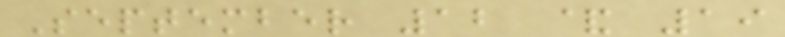September 12 & 19
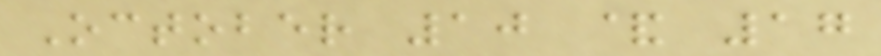October 10 & 17
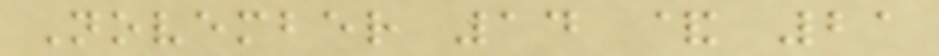November 14 & 21
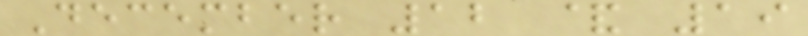December 12 & 19
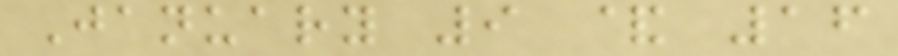January 9 & 16
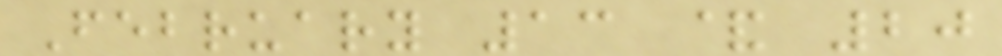February 13 & 20
